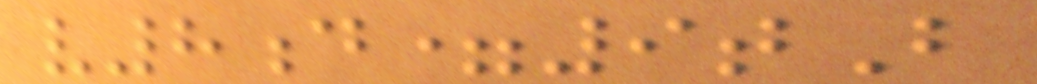v8d=9tB
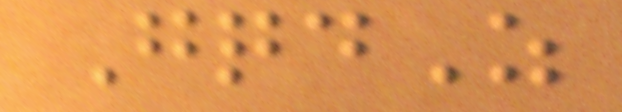GqdZ
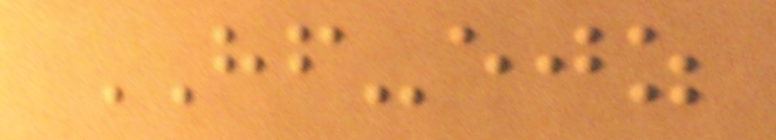HF-ejz
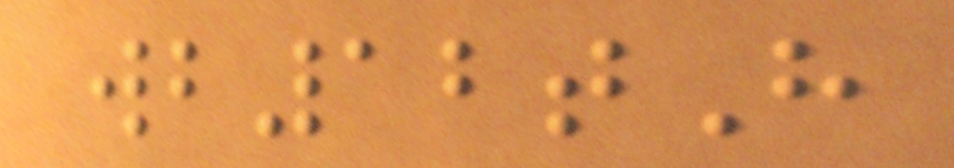wb12tH
